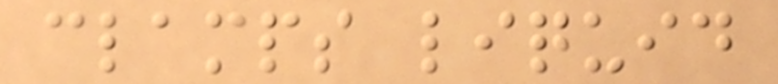clamps liquid
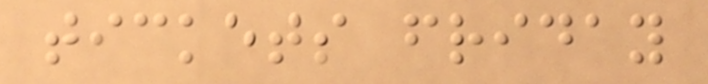tickets friday
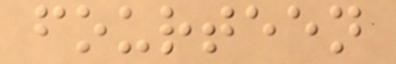fourteen
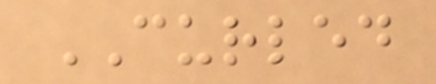CURLED
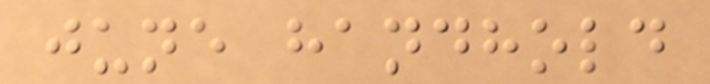june handhold
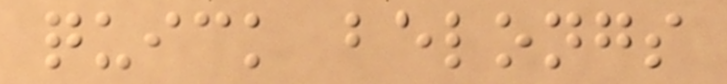quick belongs
